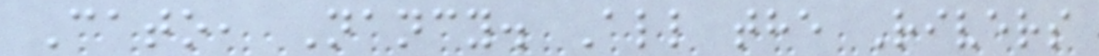Cato, Nancy. All the Rivers
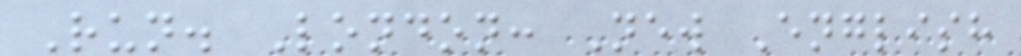Run. London: New English
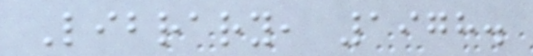Library, 1978.
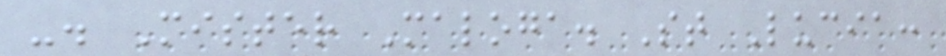-. Mister Maloga. St Lucia:
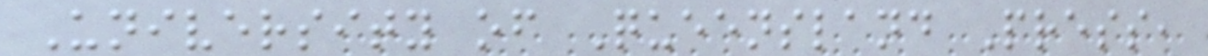University of Queensland Press,
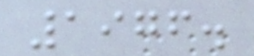1976.
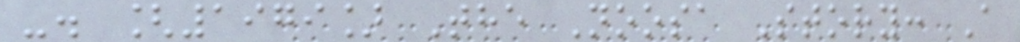-. [1979] The Noosa Story: A
